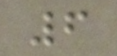6
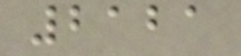2121
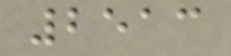2513
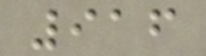916
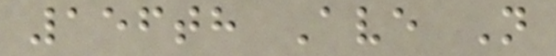156th Ave N
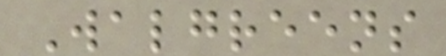Walgreens
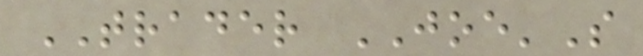TRADER JOE'S
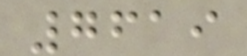7619
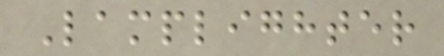Lamplighter
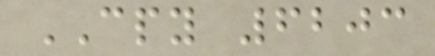CPY 6203
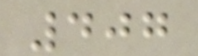407
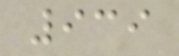939
